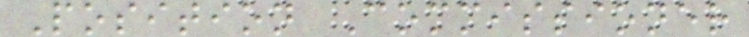Position Commissioner
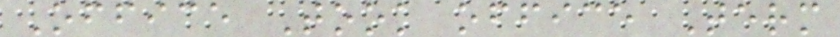Office Took office Term
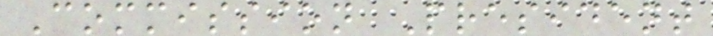Commission President
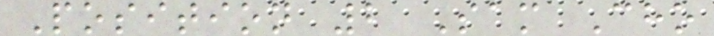Position 2 Sam Cho
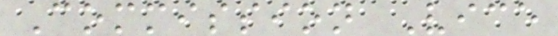Commission Vice
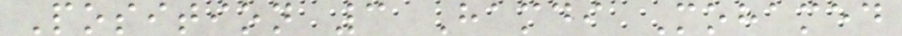Position 3 Hamdi Mohamed
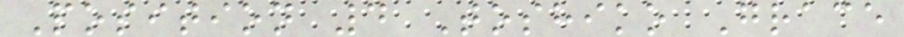Position 4 Toshiko Grace
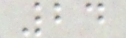24
